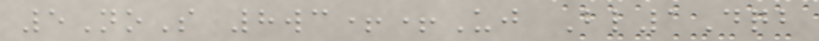5NoS 8wc++Uj Bl1Dqb
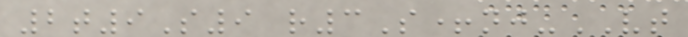2t9S9 r3S+nj-VT
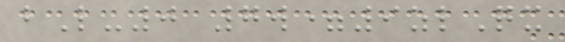bL-0 7w=9zlQx
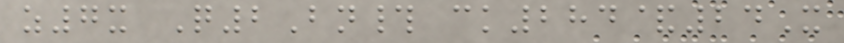z7x Q2Bn# ck284&24X
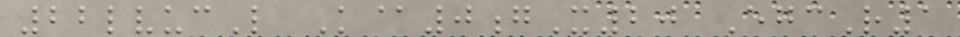22lvucL K@0gX20 EgcR1
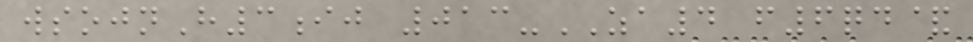wsojnH3ij 013-ZA4 f6qd&
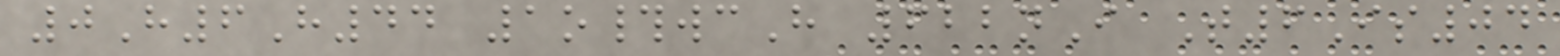0H6H44 1o#wcH 622nI T6Is04
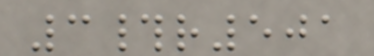3#r501
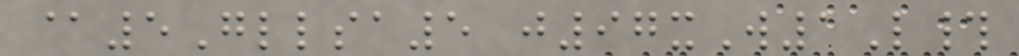@5Gllsa5 j97xW1L#
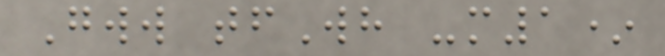Gww tfWh -m1*
